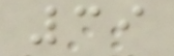39
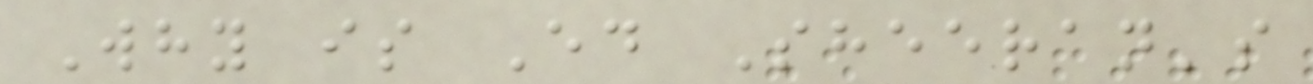Why is Ed Sheeran's
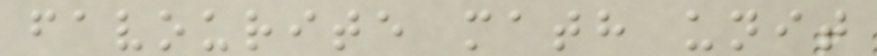favourite math unit
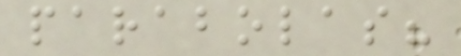parabolas?
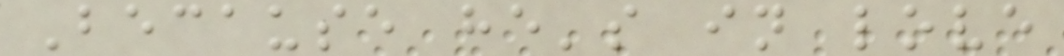Because he's in love
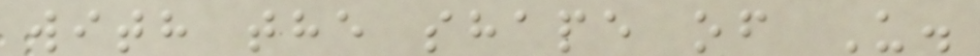with the shape of U.
